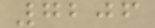7206
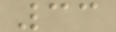33
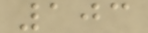103
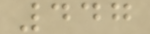447
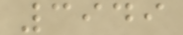3949
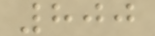800
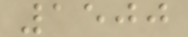1500
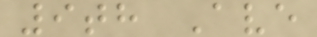9th Ave
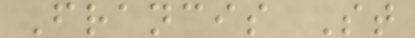Francis St
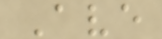Ave
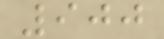900
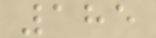185
